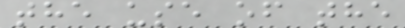the use of the
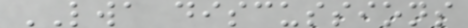LWA discussions
